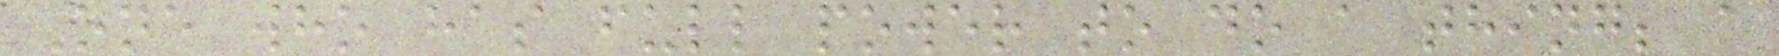One who has full power to do a thing; a
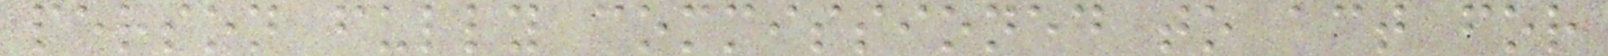person fully commissioned to act for
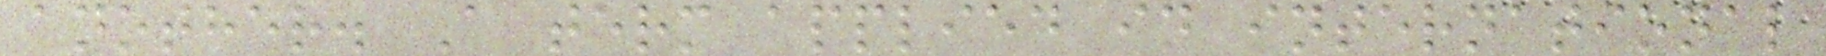another. A term applied in international
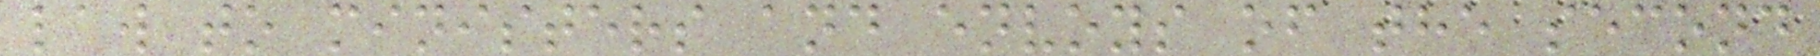law to ministers and envoys of the second
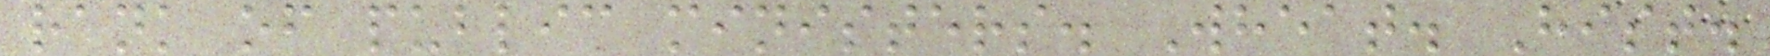rank of public ministers. Wheat. Hist.
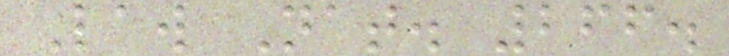Law Nat. 266.
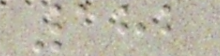182
